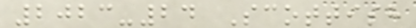2023-24 Scottish
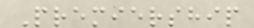Premiership
